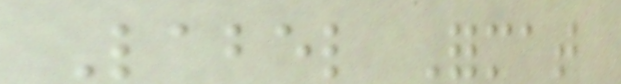Label Format
